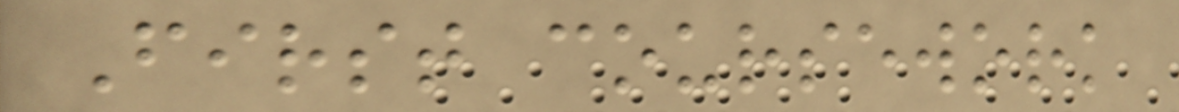First coursework
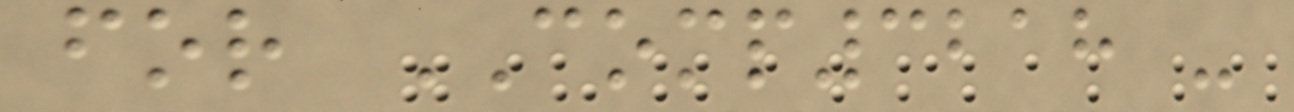for COMP3218 -
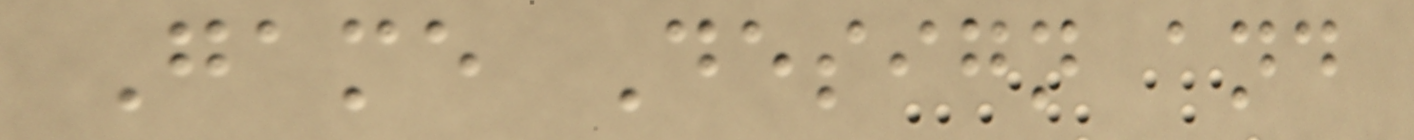Game Design and
